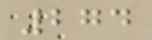274
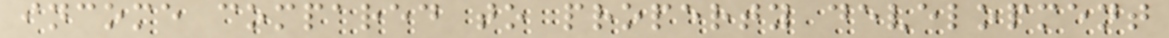income compared to property development
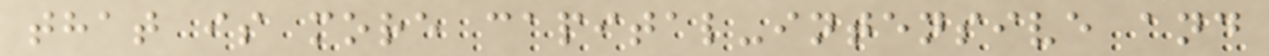that is more capital-intensive and
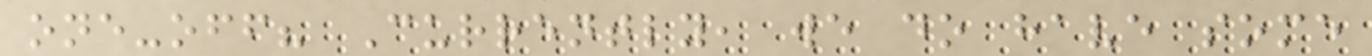one-off? Currently, we do have some
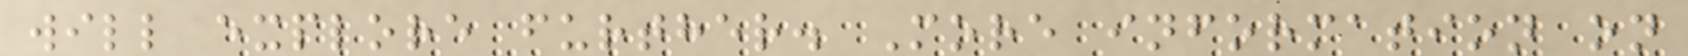will explore further. More information on
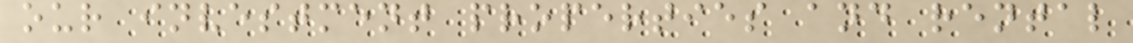our investment properties and rental
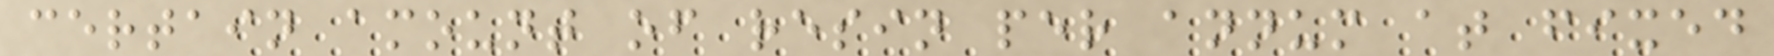certain amount of resin per annum at fixed
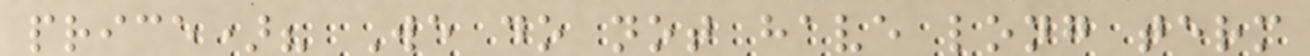price)? We do not have long term
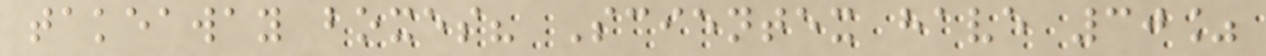takeaway boxes? Scientex have 30%
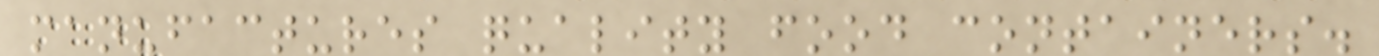manufactures quality food containers.
